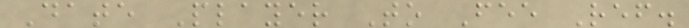Date Player To Fee Ref.
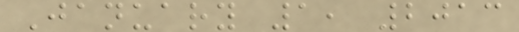January 1, 2013
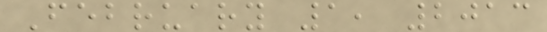February 1, 2013
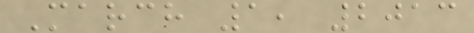March 1, 2013
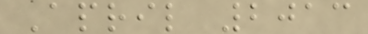April 2013
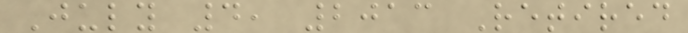July 4, 2013 Retired
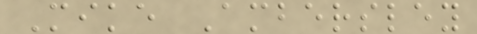Mike Ambersley
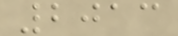2013
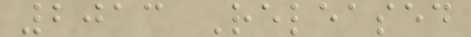2013 Released
